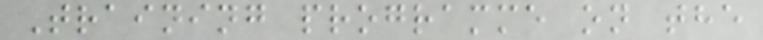Training programme on the
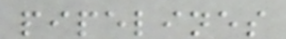pipelines
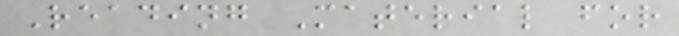Reading Material for
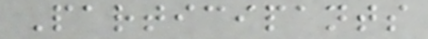Participants
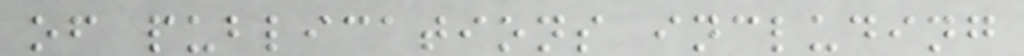of publications including
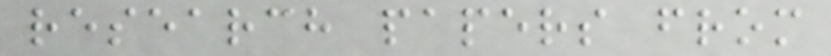research papers from
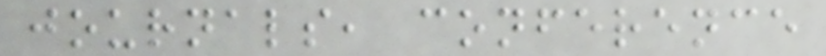journals, conference
